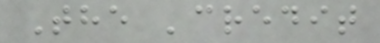The 'credit
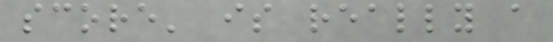score' is really a
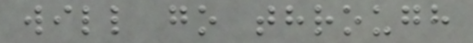will go through
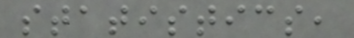statistics,
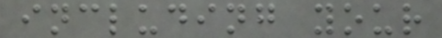including your
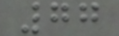77
